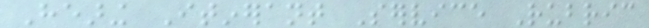Hearing Itinerant Service Rubric
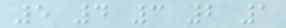5 4 3 2 1
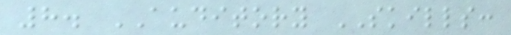8. AUDITORY SKILLS:
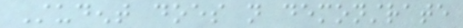Student does not demonstrate
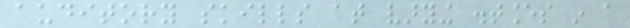auditory skills at varying distances in a
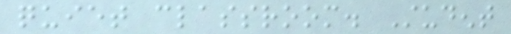quiet classroom. Student
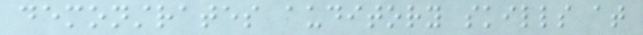demonstrates auditory skills at
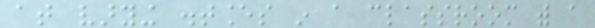at varying distances in a classroom with a
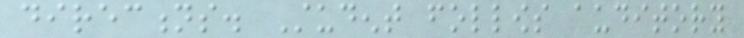directions. Student follows auditory
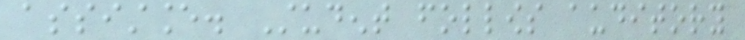assistance. Student follows auditory
